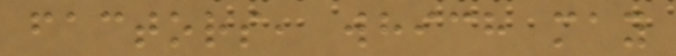factors, which may
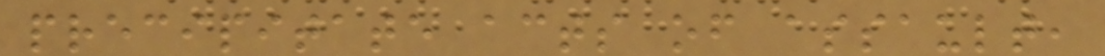precipitate acts of assault,
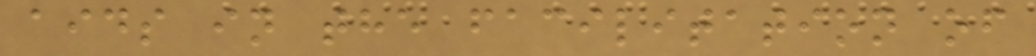aids in the facilitation of
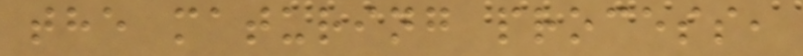the maturing process,
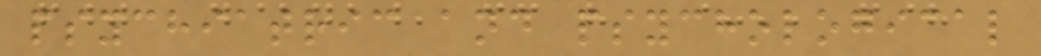psychiatric and psychological
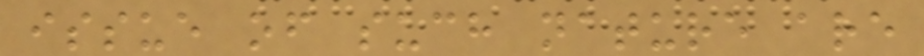issue of such nature are
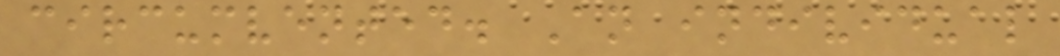circumvented. An individual
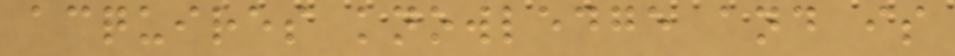acquires knowledge and is
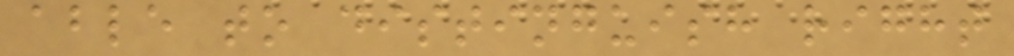able to distinguish right
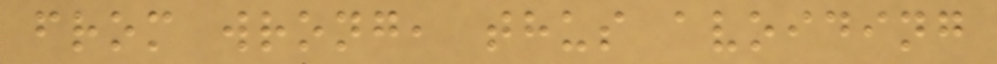from wrong, thus avoiding
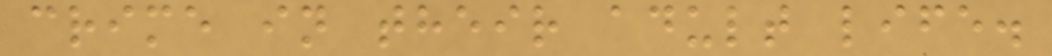crime in their adult life.
